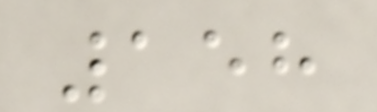158
